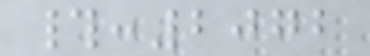#:2072
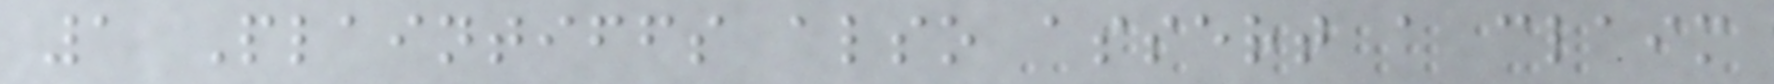1 Plaintiffs also assert a claim
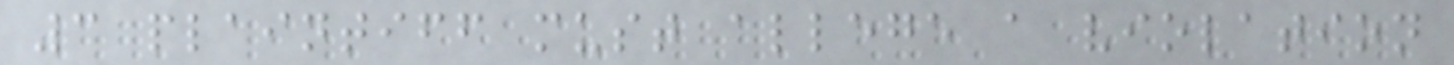3 plaintiff must allege a violation
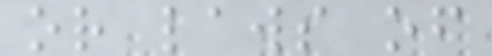or laws of
